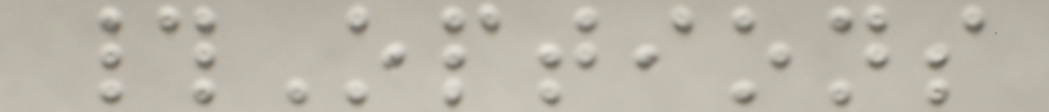#Options
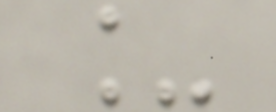_
